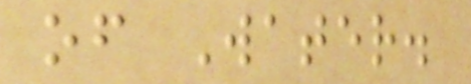of Water.
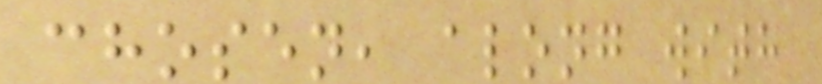chosen, along with
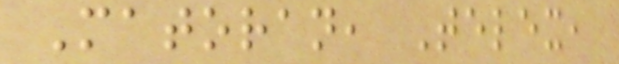Matoran, Telex,
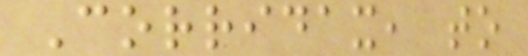Corridax, to
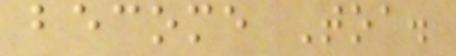become Toa.
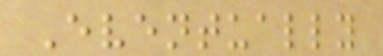Eventually
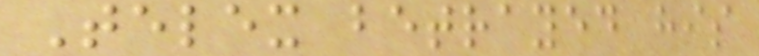Telex betrayed his
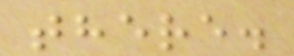there.
